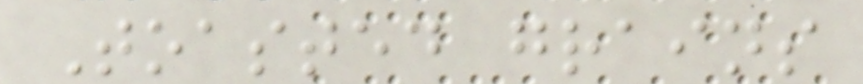Toasted grains
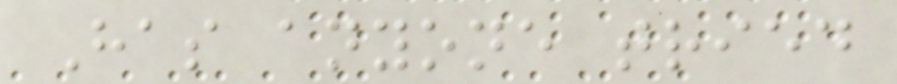Has anyone tried
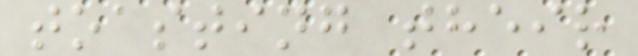toasting their
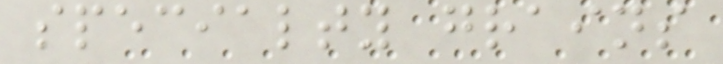specialty grains
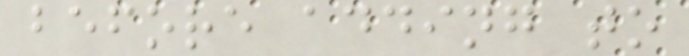before adding to
